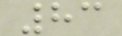83
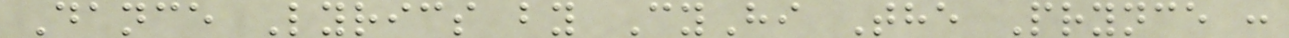Dance Lyrics by CyHi The Prynce :
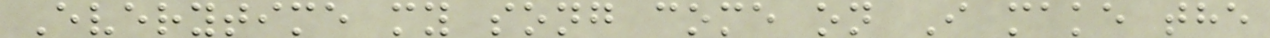Everytime my song come on I make the
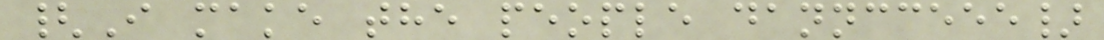{I make the people danncceee}
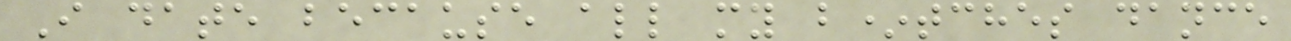I date because all my b*tches dance
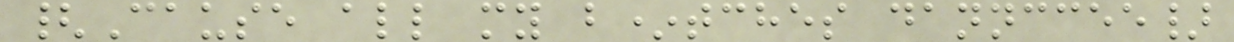{Cause all my b*tches dannccee}
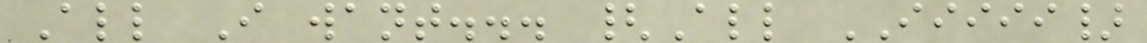All I want... {All IIIII}
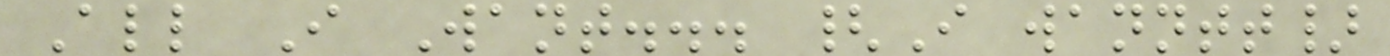All I Want... {I wanntt}
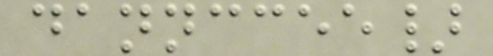dannccee}
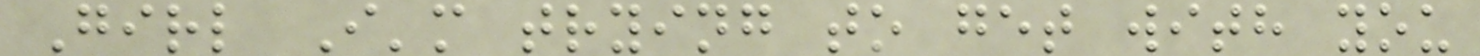Girl I'm trying to get with you
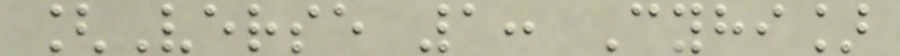[Verse 1: Cyhi]
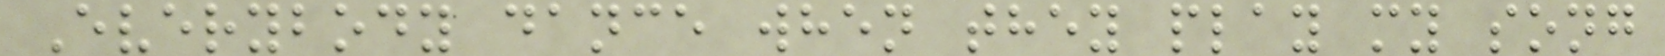Everybody dance when they play my song
